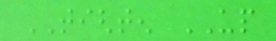TIGHTEN UP
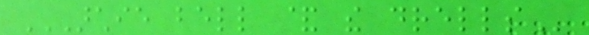ARCHIE BELL & THE DRELLS
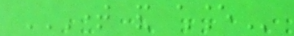TIME AND CHANCE
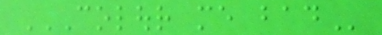COLOUR ME BAD
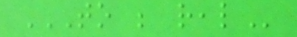TO BE REAL
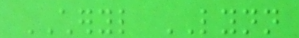CHERYL LYNN
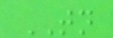TONIGHT
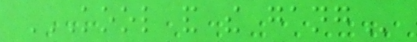KOOL AND THE GANG
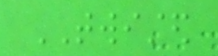TWISTED
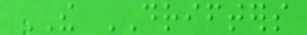THE DRIFTERS
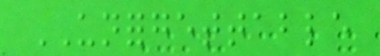UNFORGETTABLE
